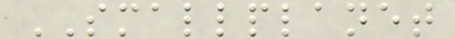SMALLPLANET
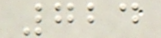724
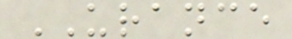URANCE
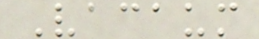Vacaum
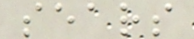sears
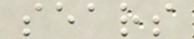sears
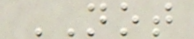NOT
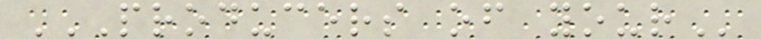PRODUCERS OF YOUR
